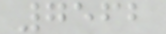7562
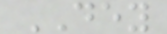DEY
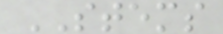STEMS
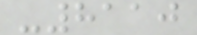-8110
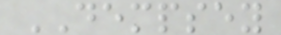DEMPSEY
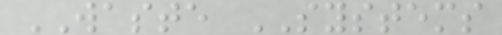WASTE SYSTEMS
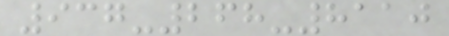937-268-8110
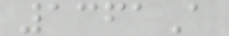1361A
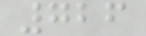726
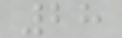28
